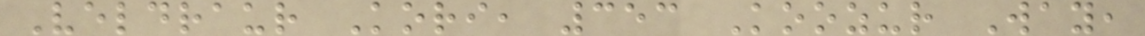Veldraur Kori, 353 Koozur Way,
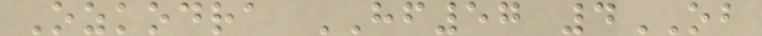Ozkodra HF57 4OB
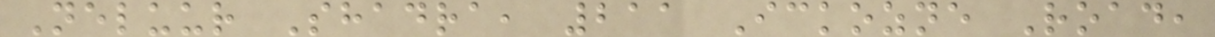Neluur Shadra, 211 Ickozne Road,
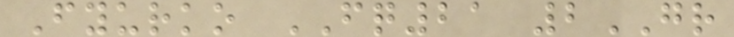Fyurko FQ21 2GR
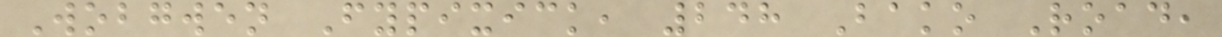Wobgwen Fypixick, 248 Bako Road,
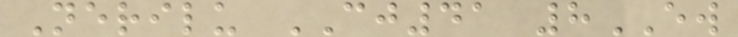Nerilu CJ41 8EW
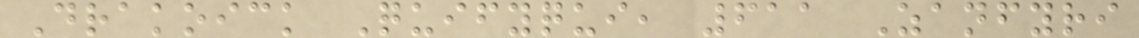Drakoick Quifyqui, 611 Zanfyri
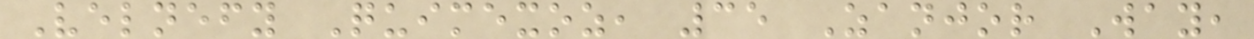Velnefy Quimexoz, 35 Zanjor Way,
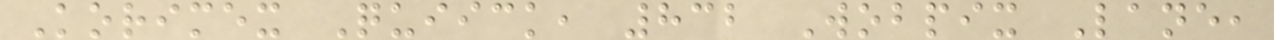Korimex Quiick, 832 Wobpix Lane,
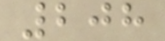208
